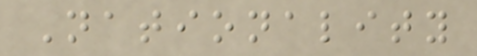Nationality
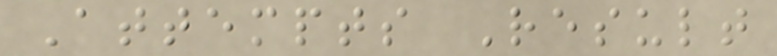Attempts Result
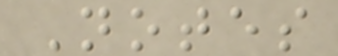Notes
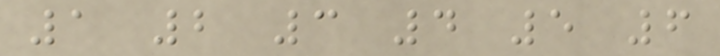1 2 3 4 5 6
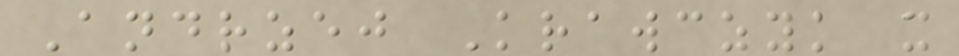Andrzej Krawczyk x
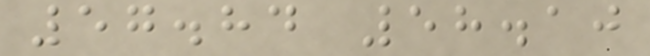57.84 58.10
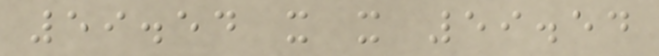59.54 x x 59.54
